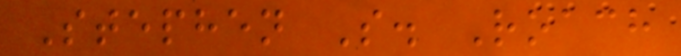Stephen S. Roach
